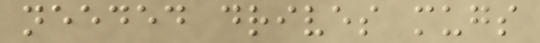needed drives mugs
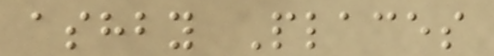ashby Places
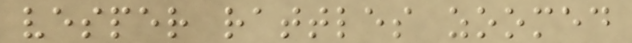vesper rattles zoomed
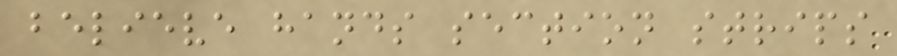believe hands section strips
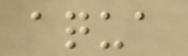aqua
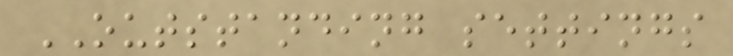OUTSTANDING settings
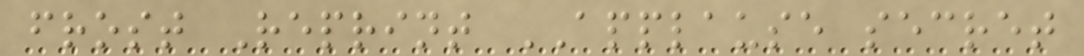frost Reprint APPLAUSE secret
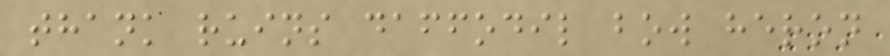thank ruins daffodil bow heron
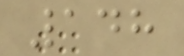148
